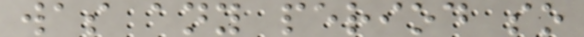was any period so
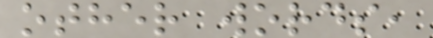other words,
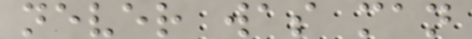never was man
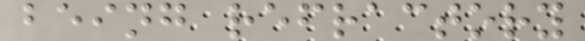being refractory
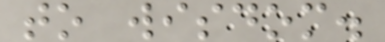to wisdom.
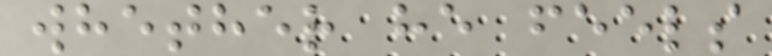whether he feels
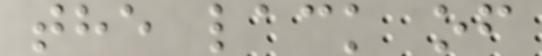the lack of
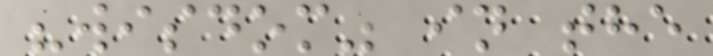"wisdom" in the
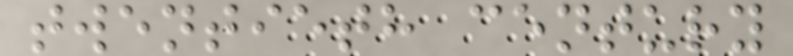twentieth century
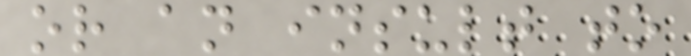or an insult to
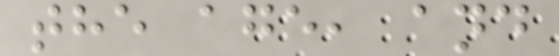the age, and
